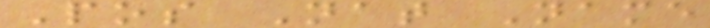Pos Nat Name
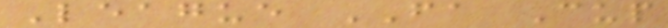League FA Cup
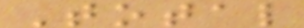Total
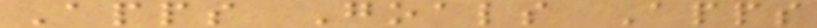Apps Goals Apps
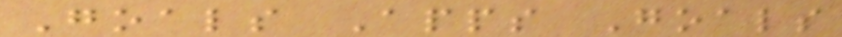Goals Apps Goals
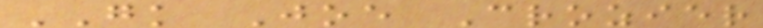GK Joe Crozier
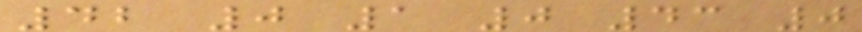42 0 1 0 43 0
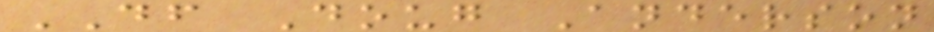DF Doug Anderson
